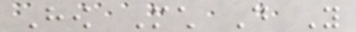How Much Do You
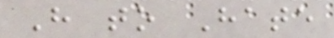Have to Hate
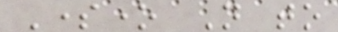Someone Not to
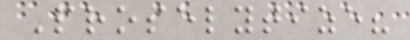Proselytize?
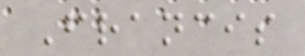Francis
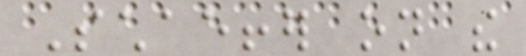Schaeffer on the
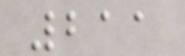211
